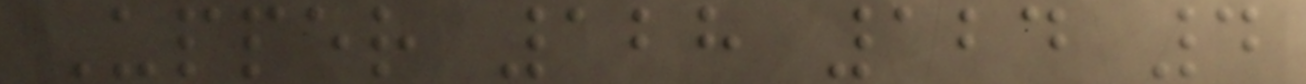Upper 128 124 4
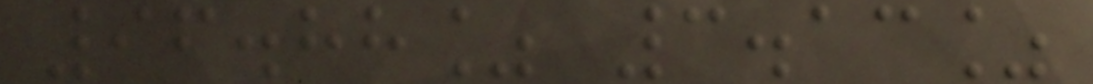96.88% 3.13%
